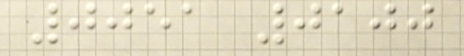0051 0100
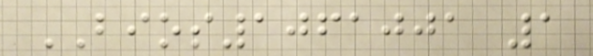BIOS1061001 1
